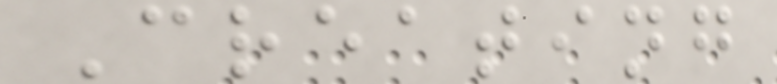Creating
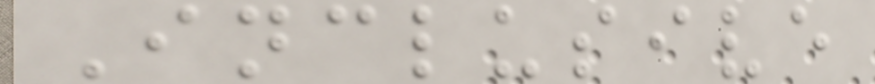Inclusive
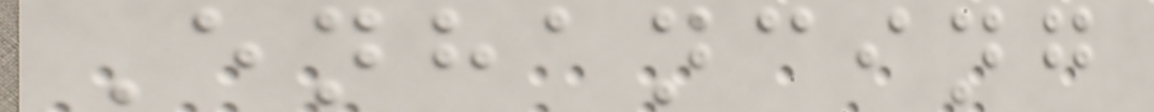Enhancing
